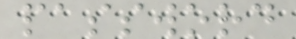password
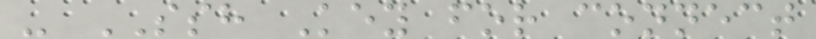- SSH Key for connect
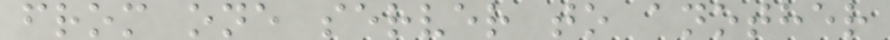from one server to another
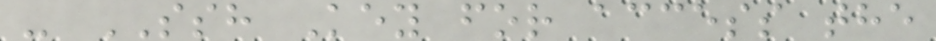- SSH Key for access the
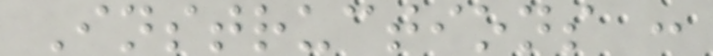Instructions :
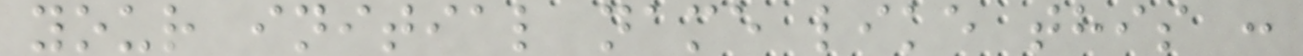your initial name like this :
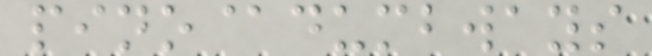pino@dumbways
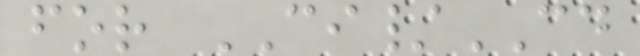for CI/CD
